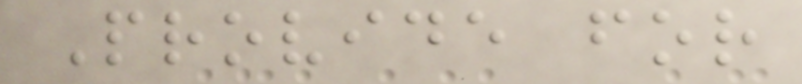Provide for
